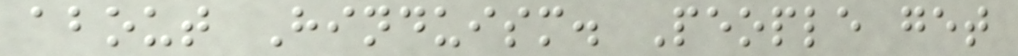about Hinduism. People get
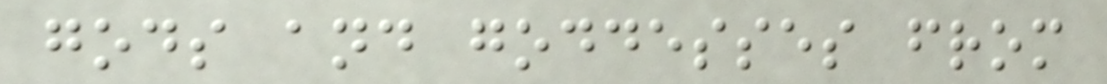gods and goddesses from
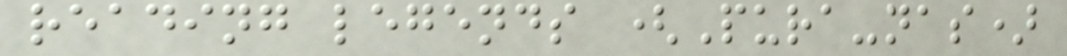reading legends (Pura-nas)
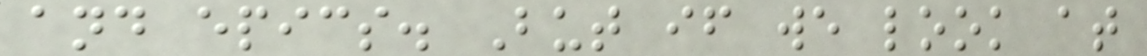and epics. But if we look at
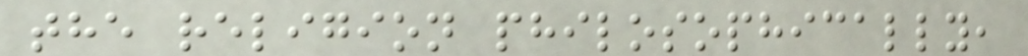the religion philosophically,
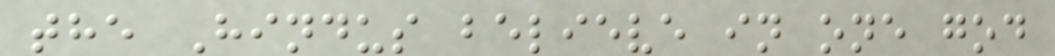the Hindus believe in one god
